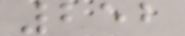252
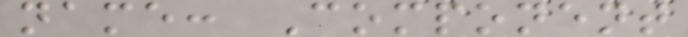name: Component
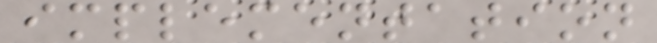implementation
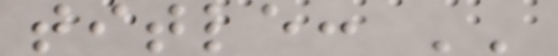title: ''
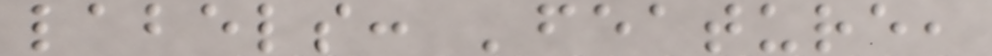labels: 'feature,
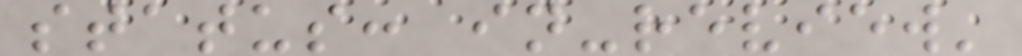status: in-review'
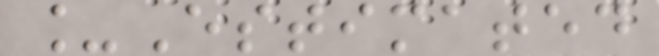_Estimated
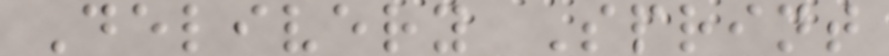Delivery Sprint
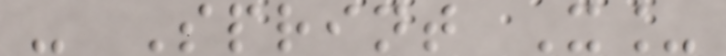- Sprint X_
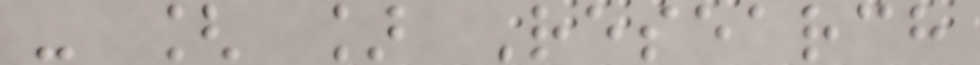- [ ] Research
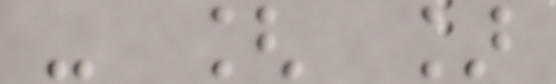- [ ]
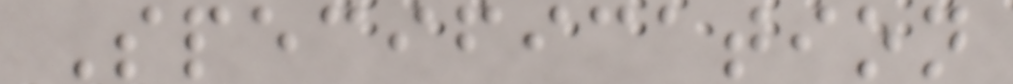Specification
